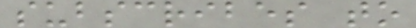subscribes to
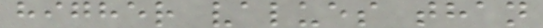higher values than
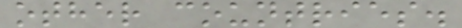other countries.
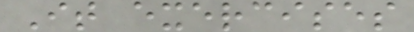It exercises
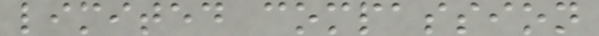limited compassion
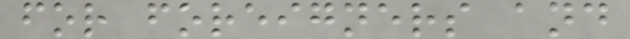for foreigners and
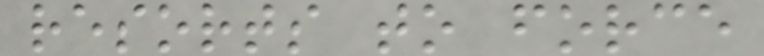resorts to force
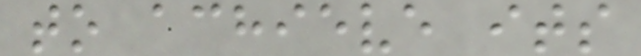to achieve its
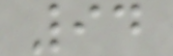94
